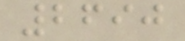2690
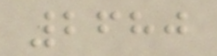2680
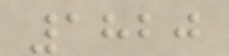1820
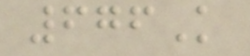676K
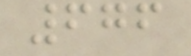676
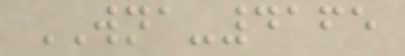WNA-4165
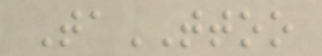TaTTOO
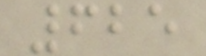625
